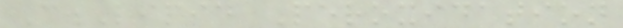C.Lipid Peroxidation
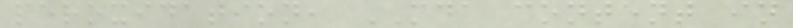peroxidation, MDA content in
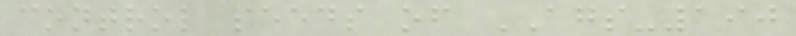control seeds of AGS-190
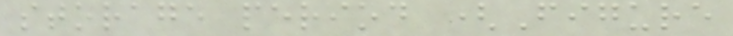storage period (Figure
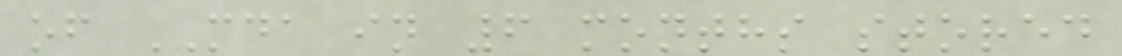of MDA in 6 months stored
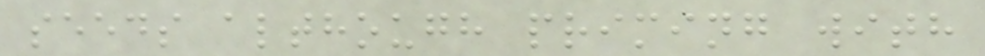seeds although priming with
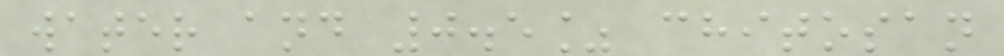water and 0.5% chitosan
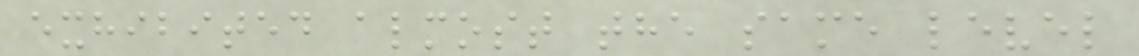exhibited almost the same level
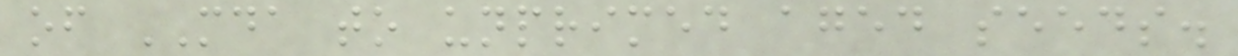of MDA to unprimed aged seeds.
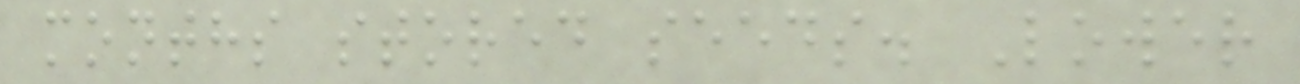months stored seeds. Lower
